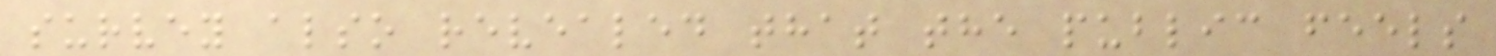survey also revealed that the public feels
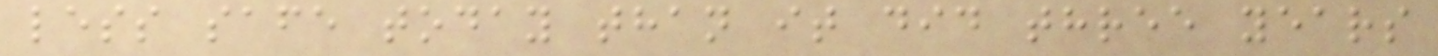less safe today than it did three years
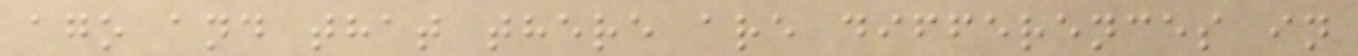ago and that there are differences in
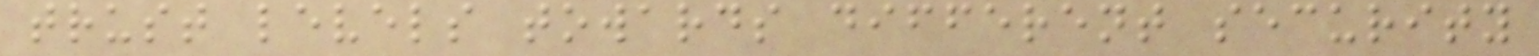trust levels towards different security
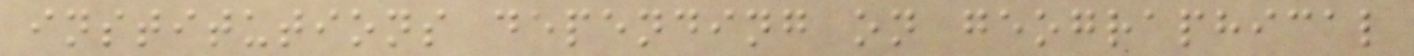institutions depending on geographical
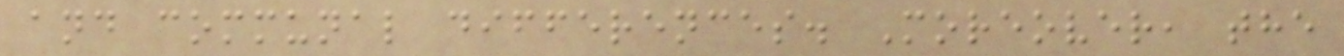and communal differences. Moreover, the
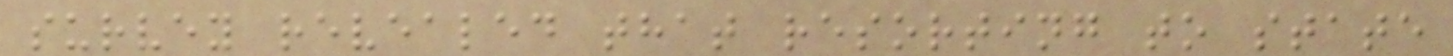survey revealed that resorting to state
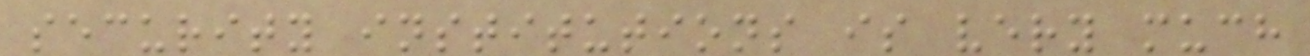security institutions is very much
